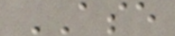ASE
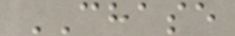CHASE
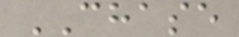CHASE
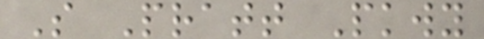S Pratt Pkwy
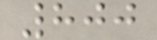800
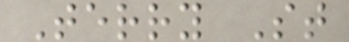Terry St
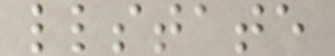llstate
